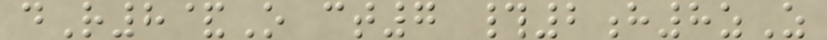dR8&O ct7 #2h8zZ
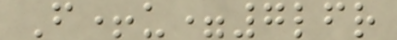F+u=7lfr
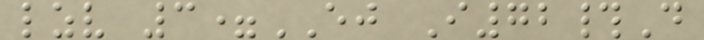lzv 3=EJ I72#D
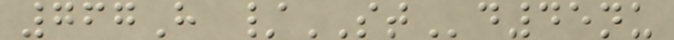767H /STd45nu
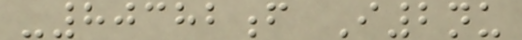-80382f I2nu
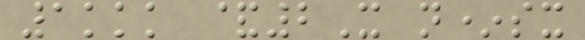1kkk &2X n*sx
